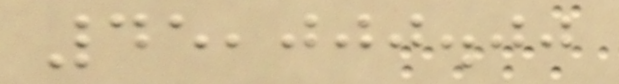45,000.00
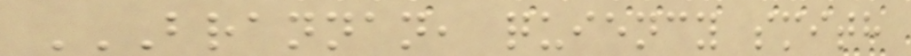BRANNAN, QUIENCY SMITH
